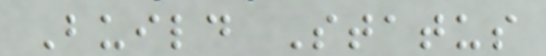Build Status
